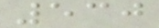530
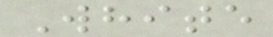White
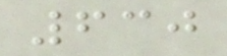630
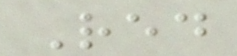Red
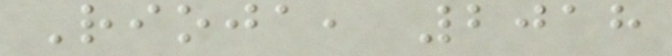Rioja, 2018
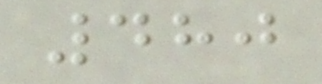480
